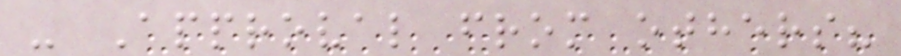- Approval from others?
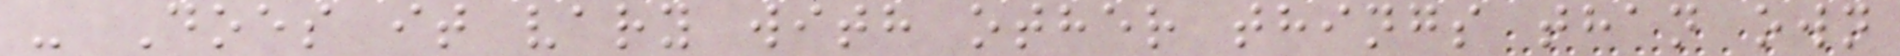- Does it vary with other things than own
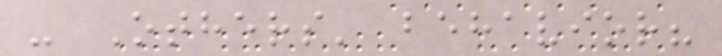- Others' behavior?
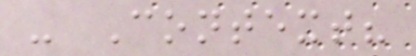- Context?
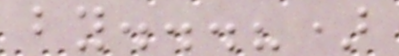by...?)
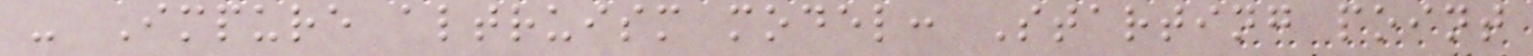- Impure altruism model: Starting point
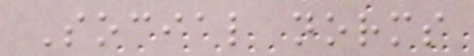Social norms
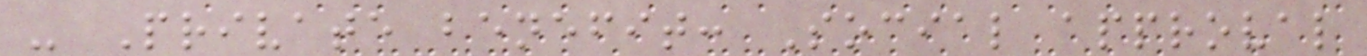- Private benefit: Social approval
